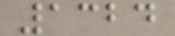1324
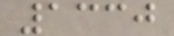1330
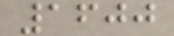1600
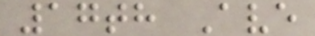17th Ave
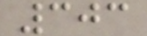303
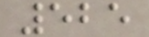525
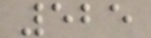525
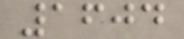1604
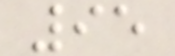95
